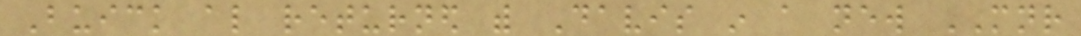Buick also returned with Davis in a new MNR
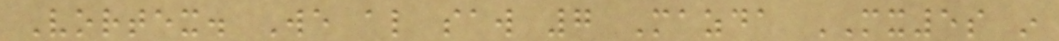Vortex. We also saw 7 Mazda MX5s in
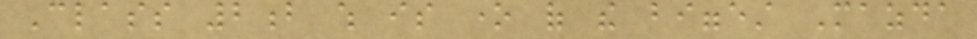Class 2b which is one of the biggest Mazda
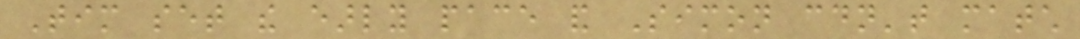Tim set the early pace and Simon couldn't match
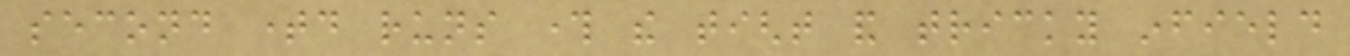second timed runs through the tight and tricky infield
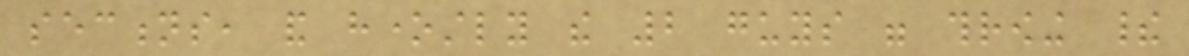sections, and honestly the 2 guys were throwing their
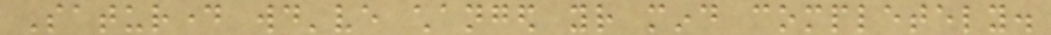Saturday would've changed your mind completely.
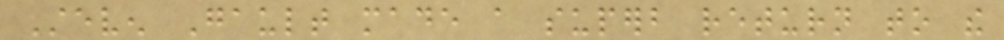Steven Gault made a superb return to the
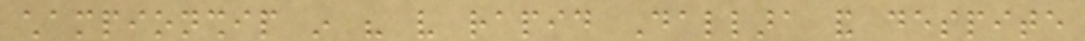championship in his very rapid Dallara and despite
